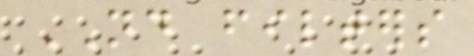ND filters
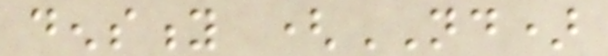density (ND)
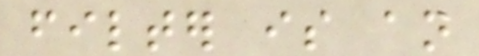filter is an
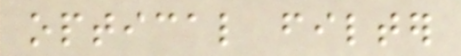optical filter
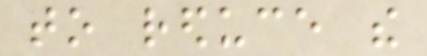to reduce the
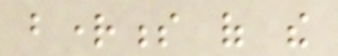brightness of the
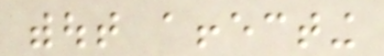without affecting
